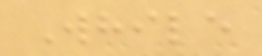While
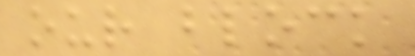our block
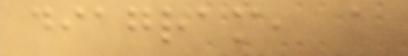diagram, a
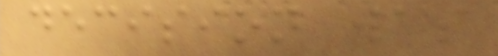decision was
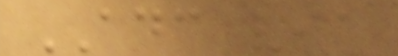ADC via
